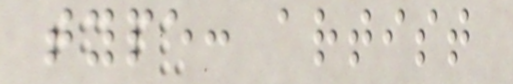type: artist
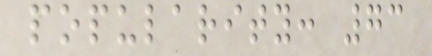popularity: 73
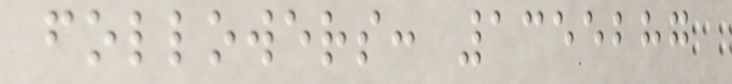followers: 1355287
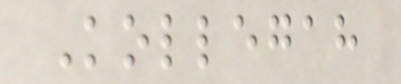Kollegah
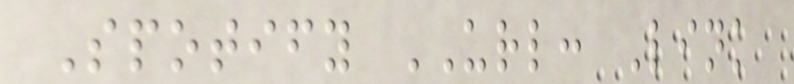Spotify URL: Link
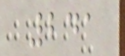241
